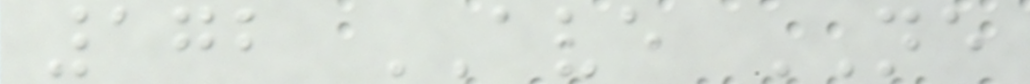172 AVE NE
